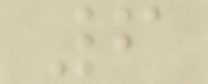6
